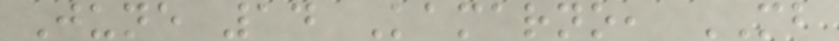June 14 Kamarno, MB
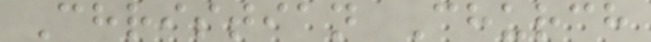Christian Church
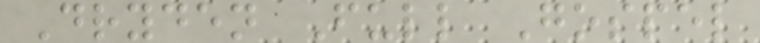Dryden Full Gospel
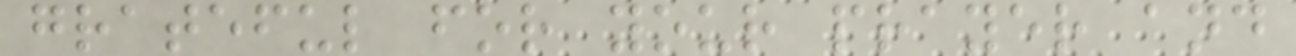grateful for your prayer and
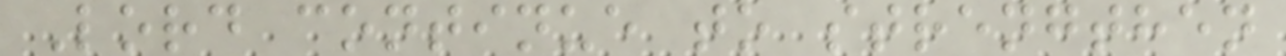Lord continue to strengthen
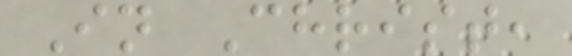In Christ,
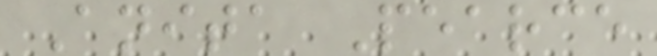Anita Pearce
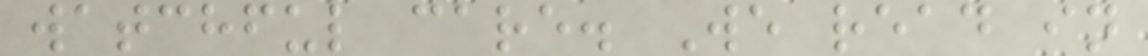watchful care. We read in
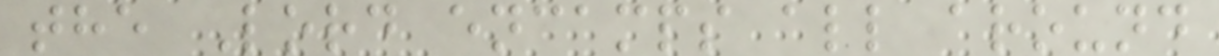the Lord encamps all around
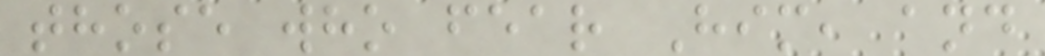those who fear Him, and
